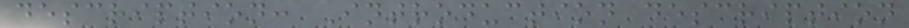description: Introduction description
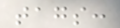tags:
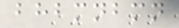bhbmnbmn
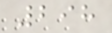298
